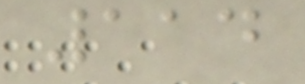114
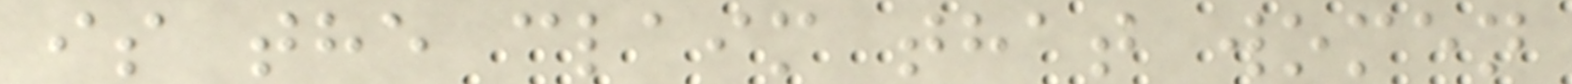is the claim that women
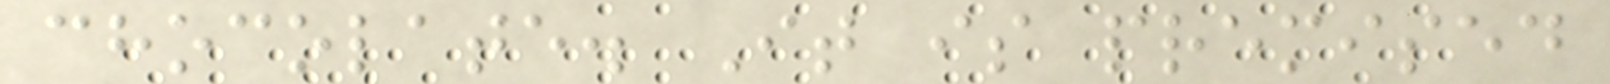chocolate. It is premised
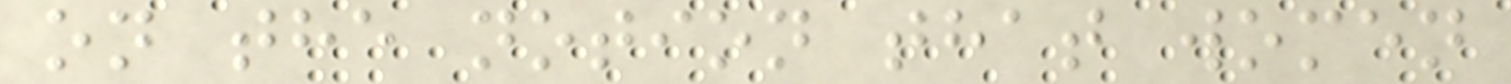on the notion that women
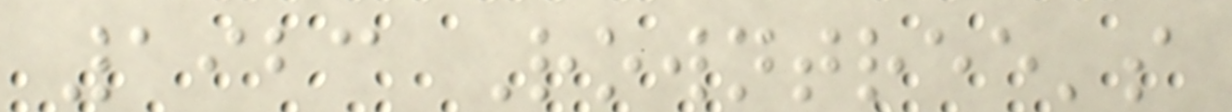1923 Rowntree's
